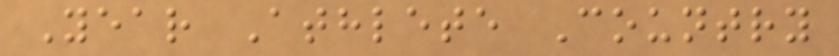Year Athlete Country
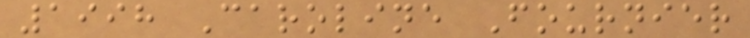1998 Caroline Fournier
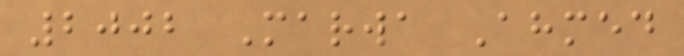2002 Marwa Ahmed
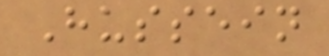Hussein
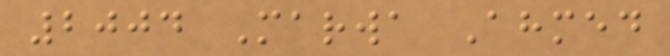2004 Marwa Ahmed
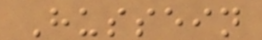Hussein
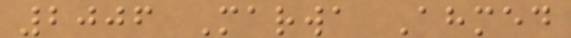2006 Marwa Ahmed
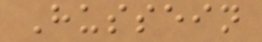Hussein
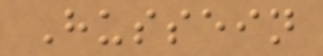Hussein
